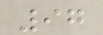97
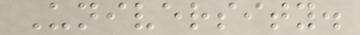University.
